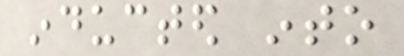inducted into
